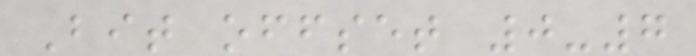Bit offset 0-7
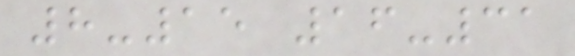8-15 16-31
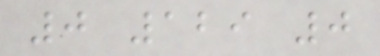0 129 0
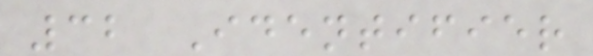32 Identifier
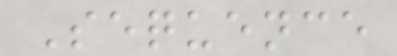Sequence
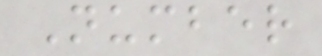Number
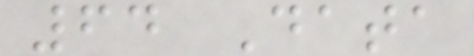64 Data
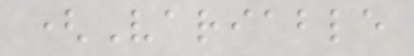(Variable
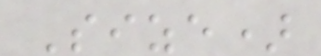Size)
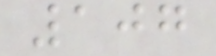107
